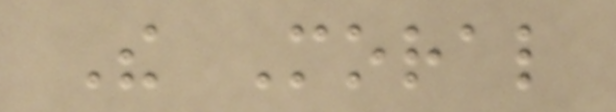The Moral
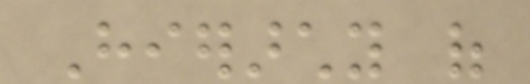Hierarchy of
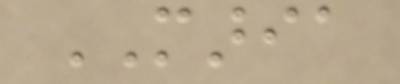MARIA
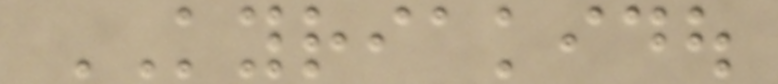KYRIAKIDOU
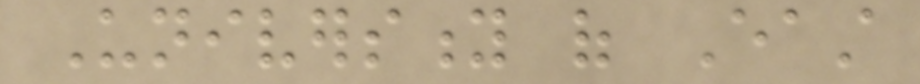University of East
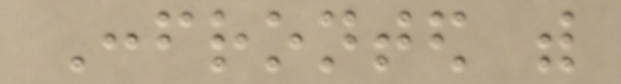Confronted with
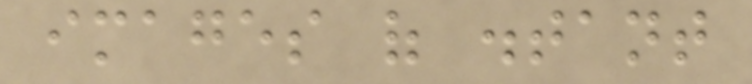images of distant
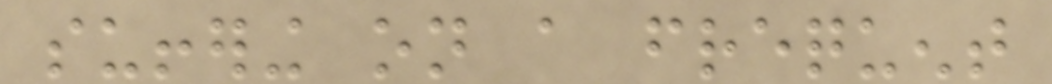suffering on a frequent
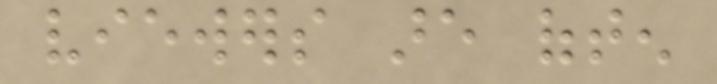viewers are often
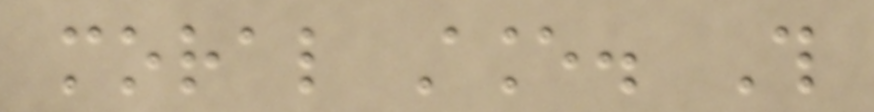moral stance. This
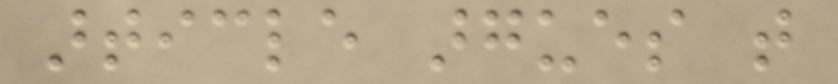article argues that
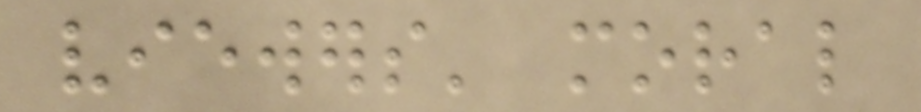viewers' moral
